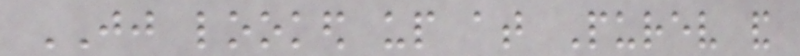JJ looked up at Purev and
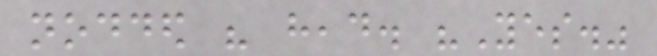nodded his head. "Yes."
